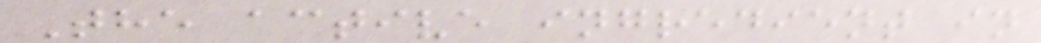The active ingredient in
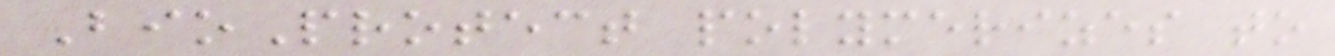BioProtect polymerizes to
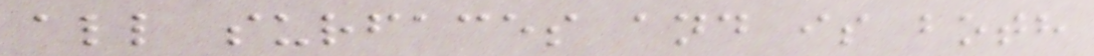all surfaces and is both
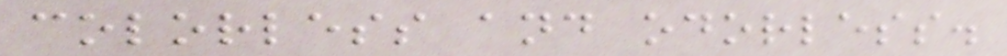colorless and odorless.
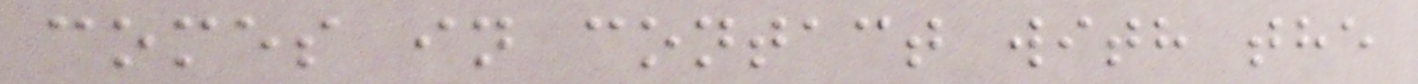comes in contact with the
